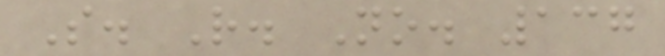S. R. No. 137
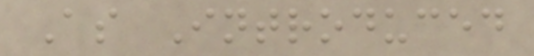As Introduced
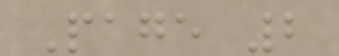Page 2
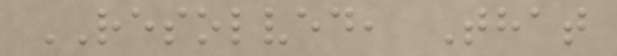RESOLVED, That
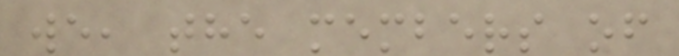we, the members of
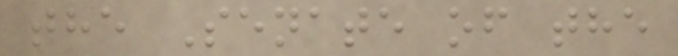the Senate of the
